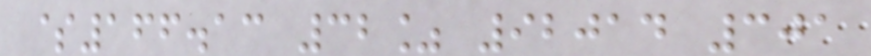$166.13 32% 92014 301
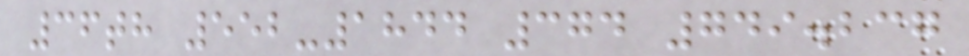36th 552-1844 374 749.237
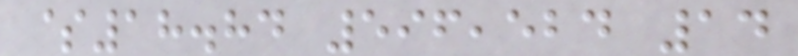$18.84 596,524 14
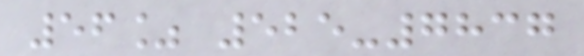56% 525-7837
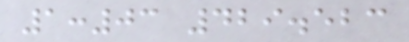1:03 429.523
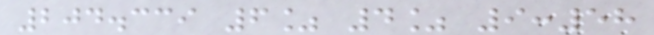204.339 6% 4% 9:58
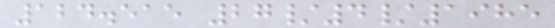124.515 27/4/1985
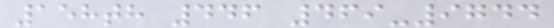158th 446 469-9744
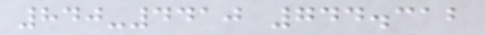840-4410 744.312
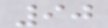90
